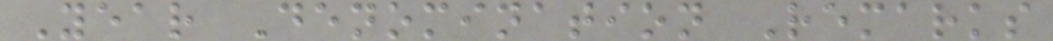Year Denomination Remarks
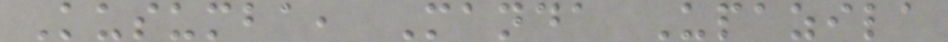Kusumba, Manda Upazila
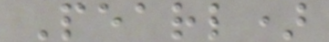Pearl)
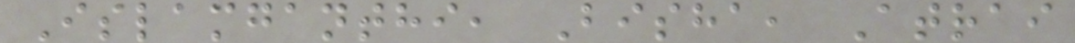Islamganthi, Bisha, Atrai
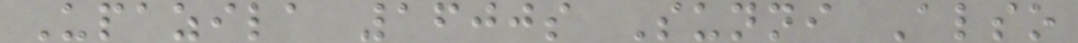Upazila 1600s Sunni Also
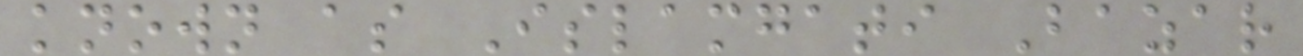known as Islamgati Bazar
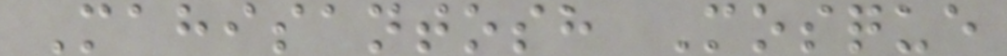Mahisantosh Mosque
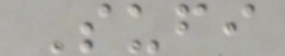Sufi
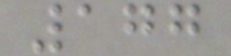177
